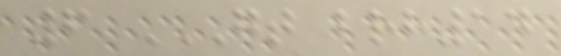6 GT BRH14
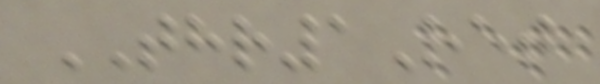THR1Ret
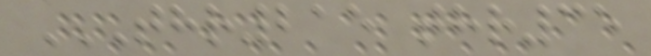THR215 THR35
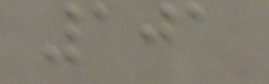101
